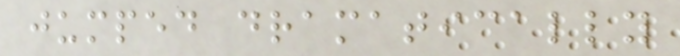jumped dramatically
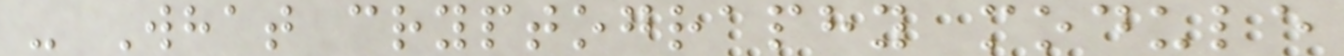- What cryptography module
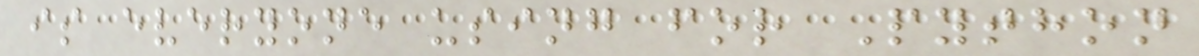is everyone using for Python
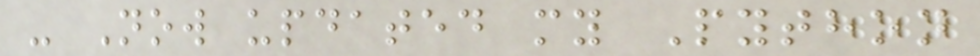- Now updated my Python
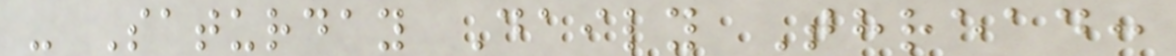- Saturday Daily Thread:
